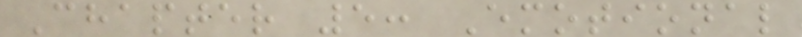Chapter 5: Emotional
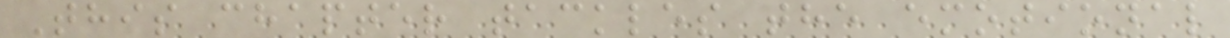This chapter tackles the emotional
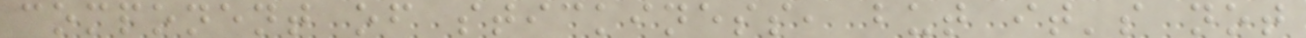component of stickiness, but it's not
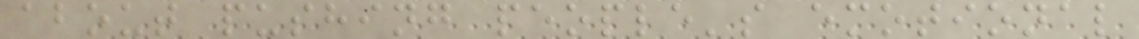about pushing people's emotional
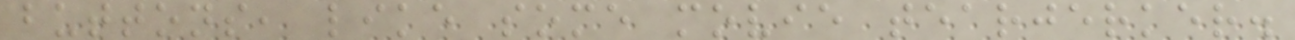buttons, like some movie tearjerker.
